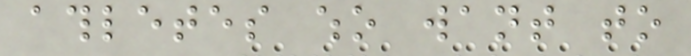athletes who want to
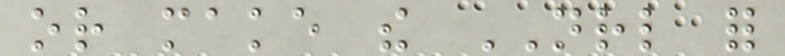or make the NRL for
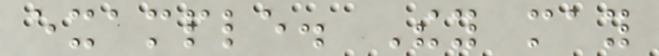example. They may
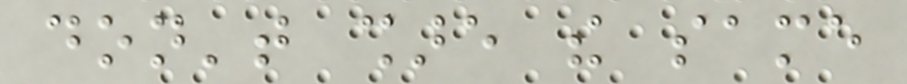don't share the same
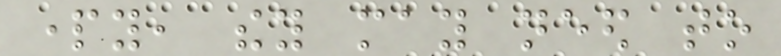party, they may need to
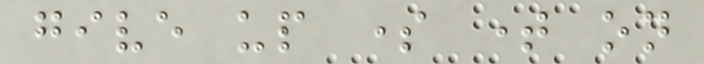give up some time on
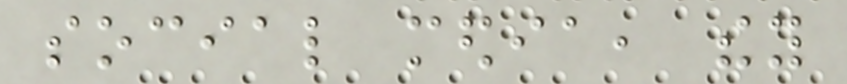social media, they
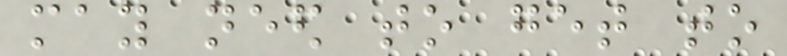may need to get to
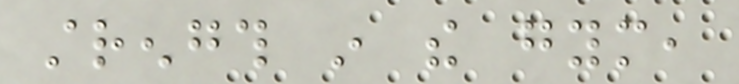strength in the gym,
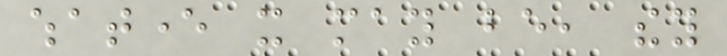whatever it may be, they
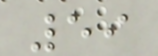59
